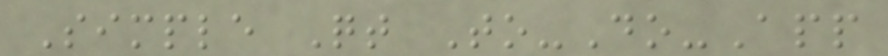Simple Qt To-Do-App
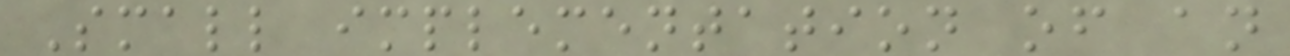Small implementation of an
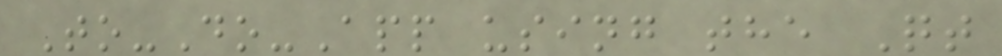To-Do-App using the Qt
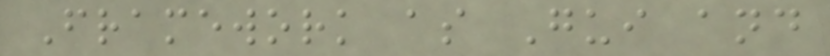Framework as Gui and
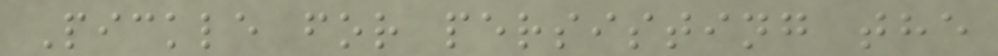Pickle for persisting the
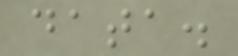data.
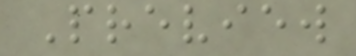Preview
